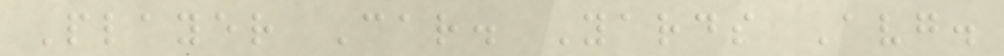Player Car. Yards Avg.
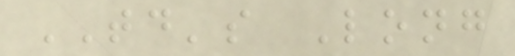TD's Long
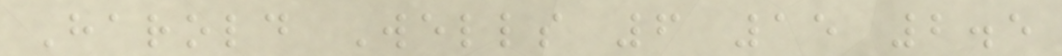Harold Wells 6 15 2.5
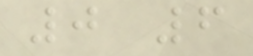0 6
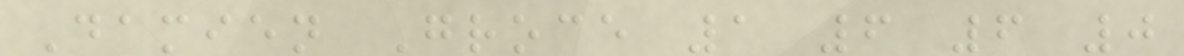Damien Groce 1 6 6 0
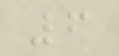6
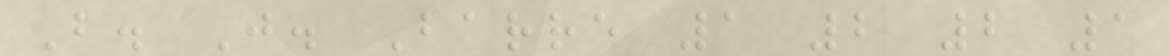B. J. Barre 1 2 2 1
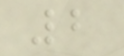2
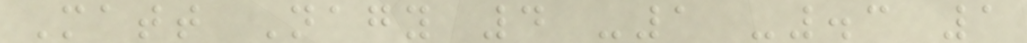Matt Nagy 4 -1 -.3 1
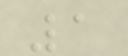1
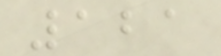121
